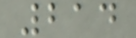214
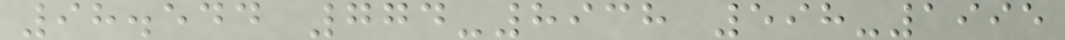98.544 774-8938 598-1995
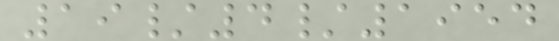19/4/1954
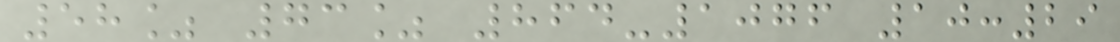58% 73% 864-1076 10:29
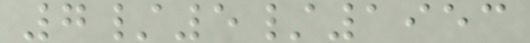7/5/1953
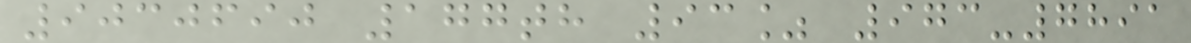9030690 177th 93% 973-7891
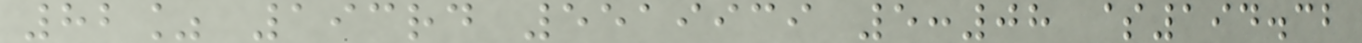82% 193rd 5519939 5:08 $194.32
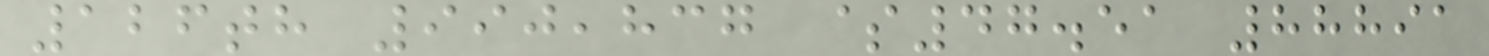126th 990,837 $47.51 88891
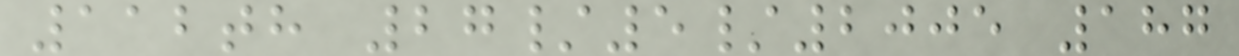112th 27/5/2005 187
